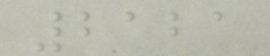2121
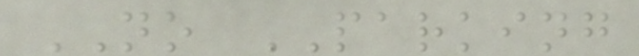NO PARKING
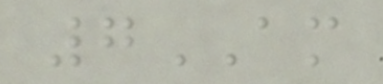7AM
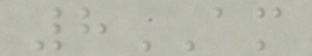8AM
